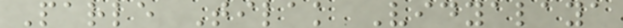Parle Tilak Vidyalaya
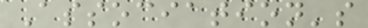Association's
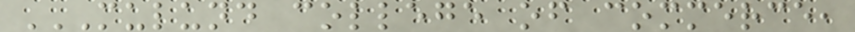MULUND COLLEGE OF COMMERCE,
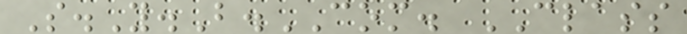S.Y.B.COM. CLASS
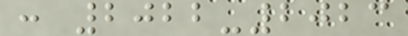: 2022-2023
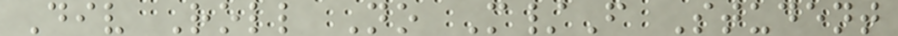Div Roll No M/F Student
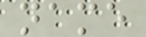name
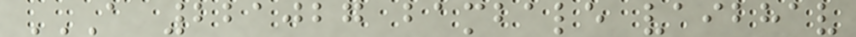A 221027 BAMBALE VAIBHAV
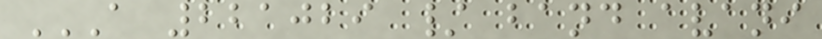A 221029 / BAND AVANI
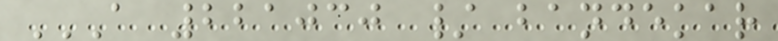A 221030 / BANDEKAR
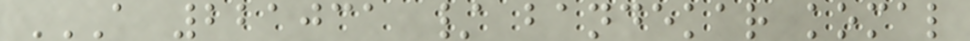A 221031 / BANDEKAR KOMAL
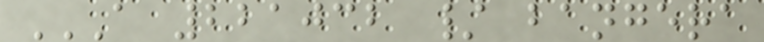A 221032 / BANGERA
